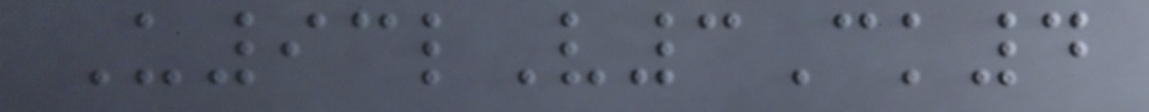U93lV3Ck4
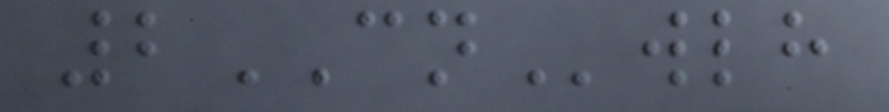2CNwlh
